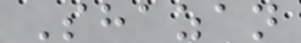Shazan
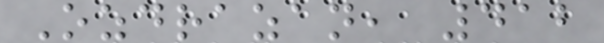Ozdrazan, 412
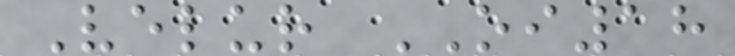Velur OI18
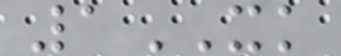1XK
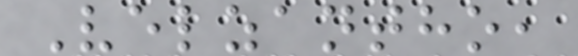Velzantho,
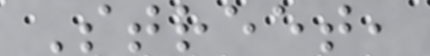Street,
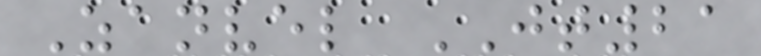Zanvel JT21
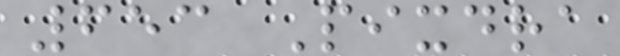653 Pixdra
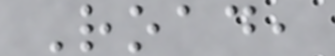Road,
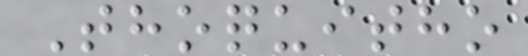Thoquitho
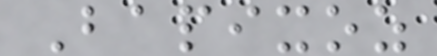Bapixoz
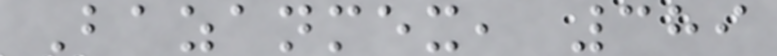Bazanmex, 389
